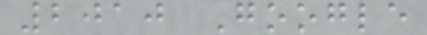2010 Google
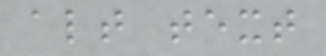alt text
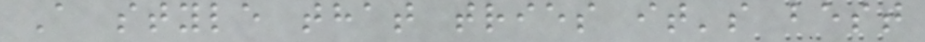A style that tries it's best
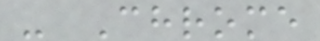- Chrome
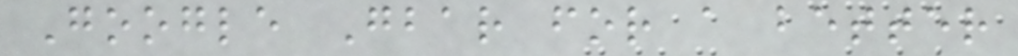Google Gbar for a better
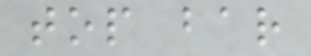top bar
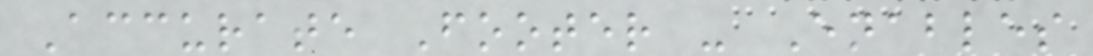Accurate Footer - Enables
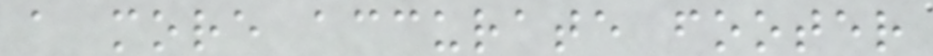a more accurate footer
